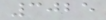3025
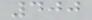400
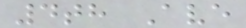4th Ave
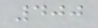400
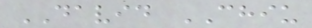DAVID CHIU
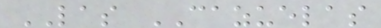LAS CAZUELAS
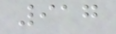917
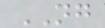NG
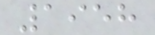1958
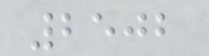2502
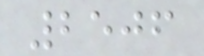2506
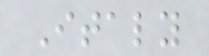Italy
